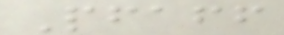Pfaff
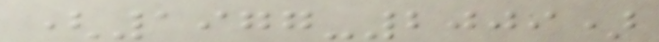(1977-2009)
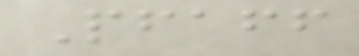Pfaff
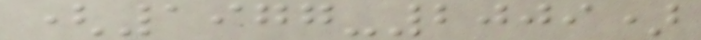(1977-2009)
